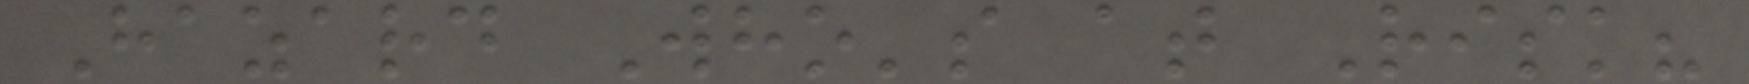Hazard Who's at Risk?
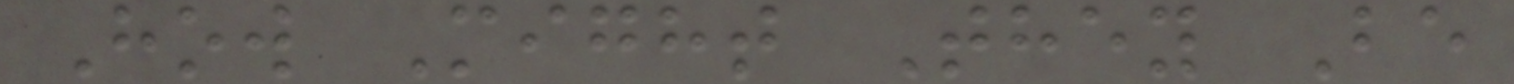How Might They Be
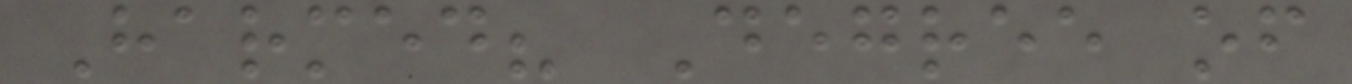Harmed? Degree of
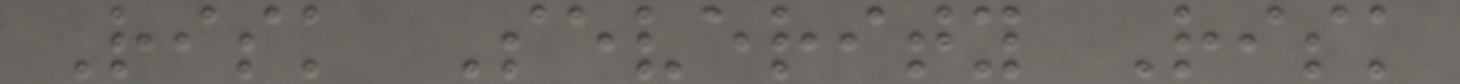Risk Severity Risk
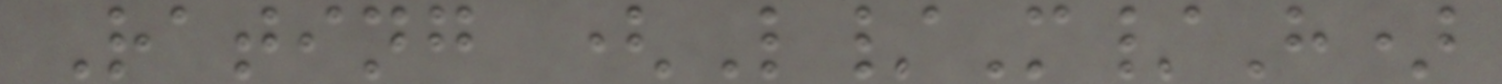Rating (L/M/H)
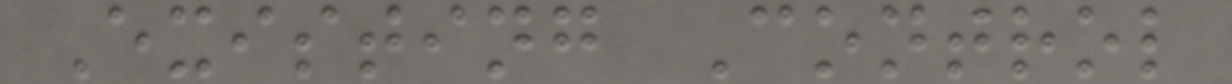Existing Control
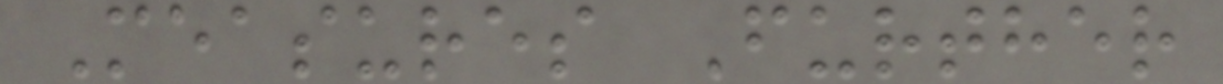Measures Further
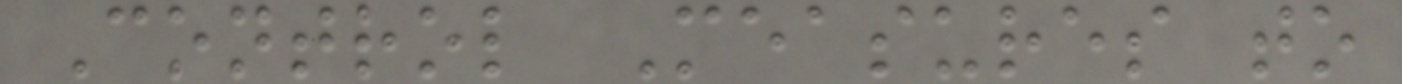Control Measures to
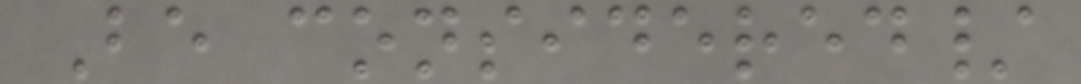Be considered/
